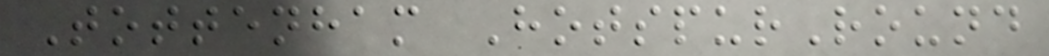Tottenham HotspurRound
